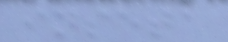inseta
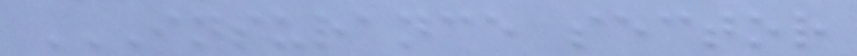INSURANCE SECTOR
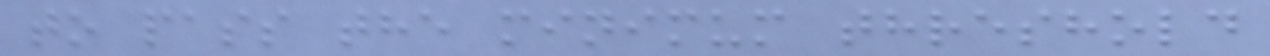to pass the minimum threshold
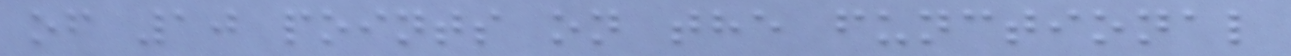of 10 points on the functional
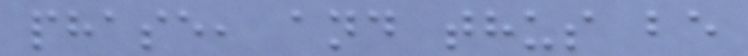phase, and thus be
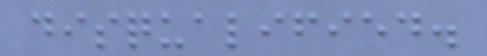disqualified.
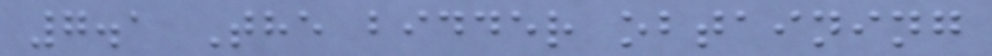7.1 The bidder obtaining
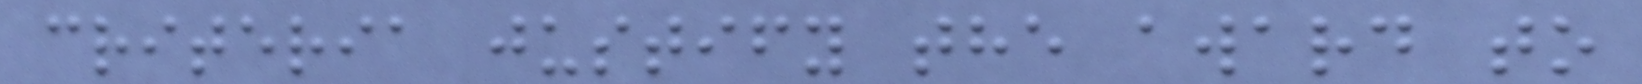criteria justify the award to
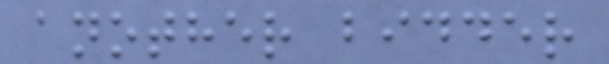another bidder
